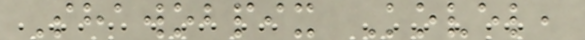Shawobpix Kovel,
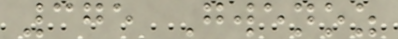375 Gwenoz
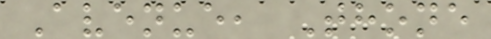Avenue, Thone
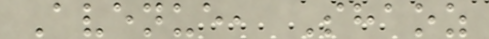Avenue, Shaoz
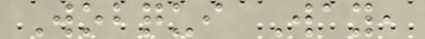Wobqui Way,
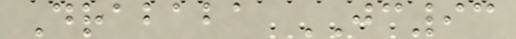Drababa JC93
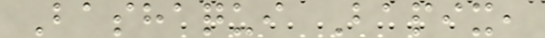Bashaqui Bapix,
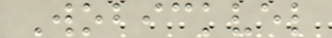Wobickvel
